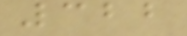322
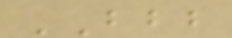BBB
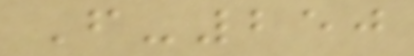F-250
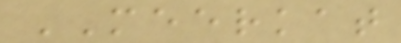MEERKAT
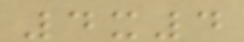4x4
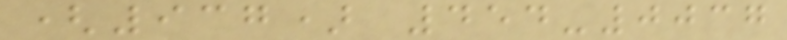(937) 454-0037
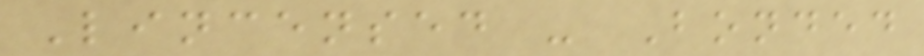Lincensed - Bonded
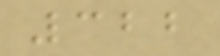322
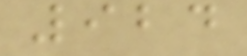924
